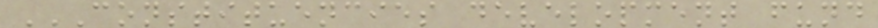CONSTITUENCIES DEVELOPMENT FUND
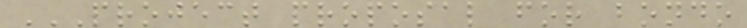PROJECT PROPOSAL FOR BONDO
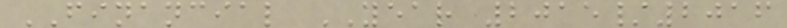FINANCIAL YEAR 2015/2016
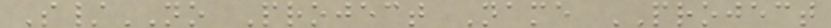S/NO Project Name PROJECT
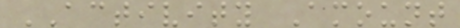ACTIVITY Amount
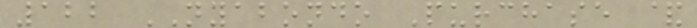122 NYABONDO Purchase &
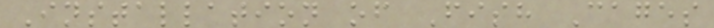Installation of Fish Cages
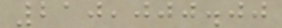210,000.00
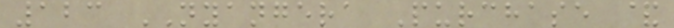123 NYANGERA Purchase &
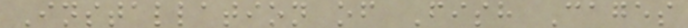Installation of Fish Cages
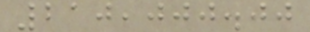210,000.00
